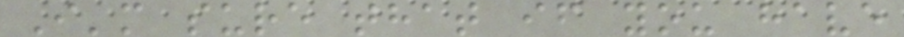I'm sure that if you have
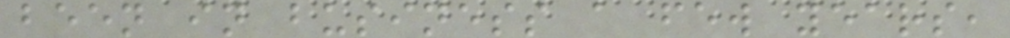been in business a few years,
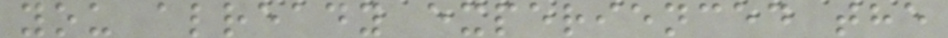you already experienced the
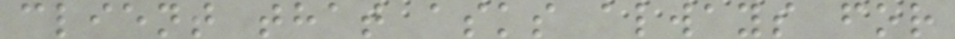client that asks always for
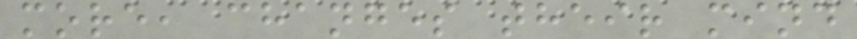more, changes their mind
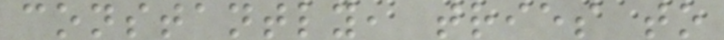constantly, tries to
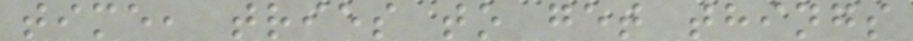time, tries to get things
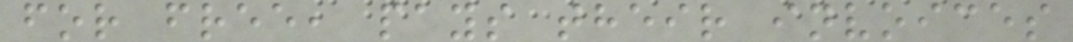for free, pays their invoices
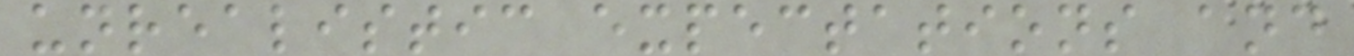unrealistic expectations and
